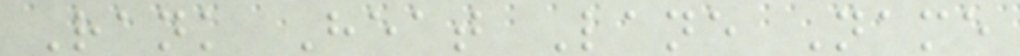Rank Heat Lane Name
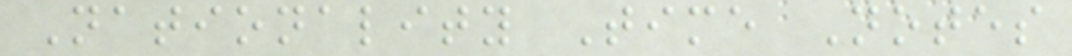Nationality Time Notes
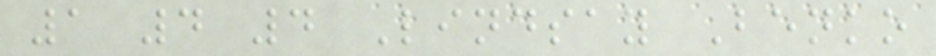1 4 4 Lindsay Benko
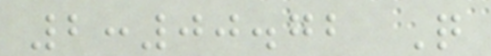2:00.72 Q
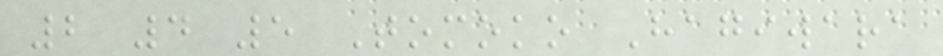2 4 5 Tomoko Hagiwara
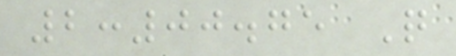2:00.75 Q
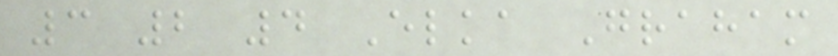3 2 4 Elka Graham
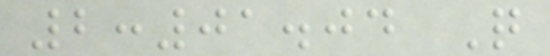2:01.04 Q
